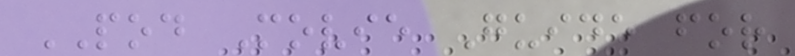POD Movie Guide for
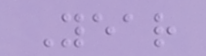Year
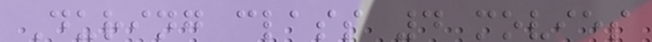During class 4 movies
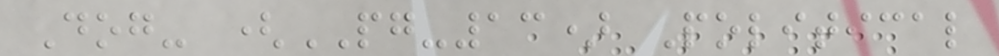Dog- (PG-13) Political
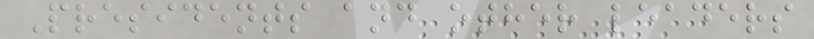Presidents and other leaders
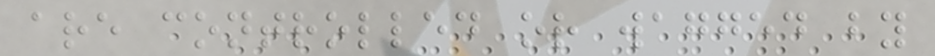are controlled or wagged by
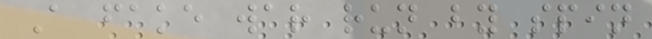A fake war run by spin
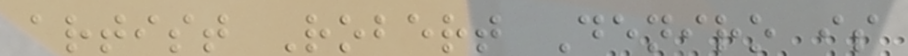artist Robert Deniro is
